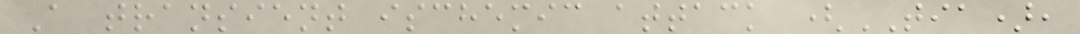A transient ischemic attack (TIA),
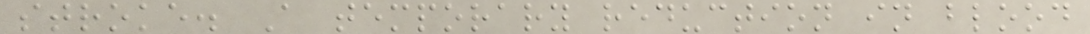stroke. A temporary reduction in blood
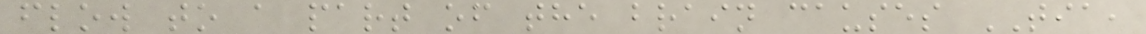flow to a part of the brain causes TIA,
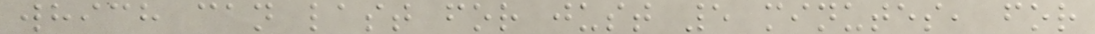which can last for just 5 minutes, for
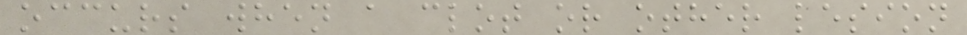occurs when a clot or other lesion
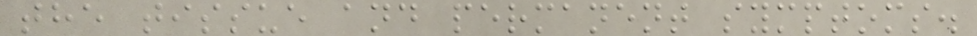the tissue and permanent symptoms.
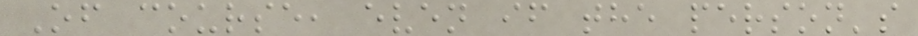Of course, even if the person's
